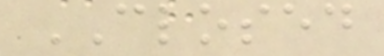CLOSED
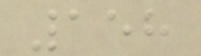158
